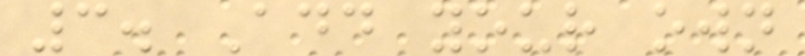3. Add your own
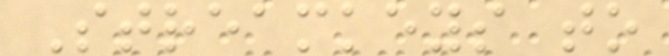Streamkeys to
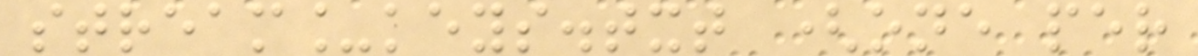stream_keys.txt (one per
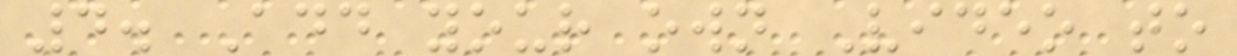4. Add your own Video to
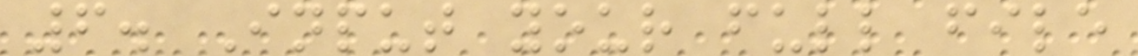6. Input your full file
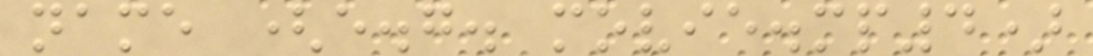name (e.g. movie.mp4)
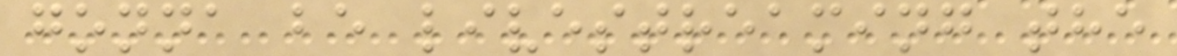gonna be livestreaming the
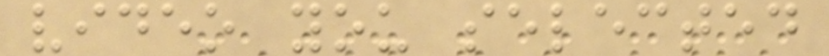video you selected
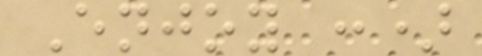Enjoy :)
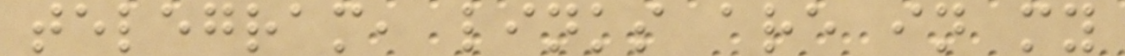telegram, links are in my
